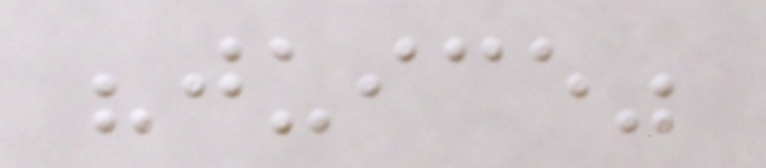"juice"
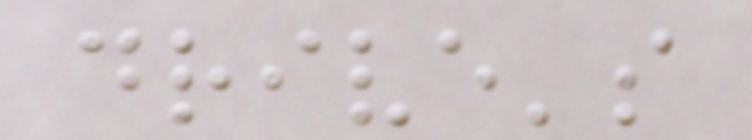drive's
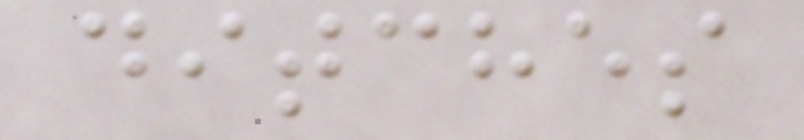ditches
